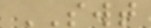SWT
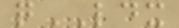qLDX
